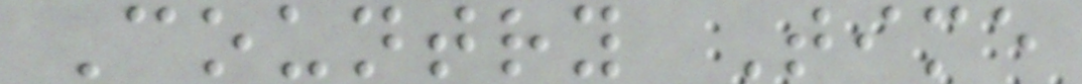Country Time
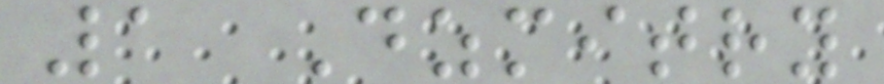1 Dzmitry
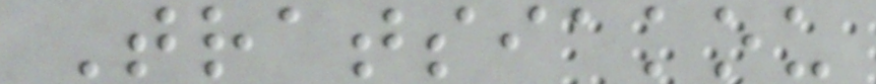Tratsiakou
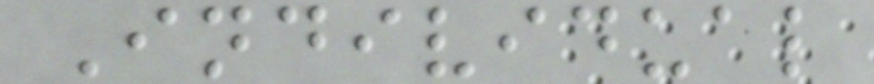Individual
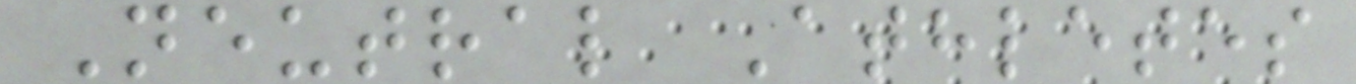Neutral Athletes
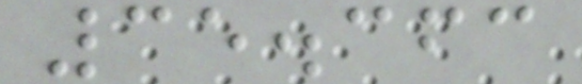35.363
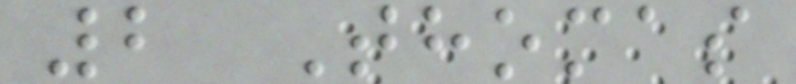2 Thomas
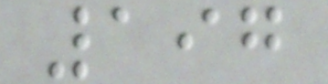197
